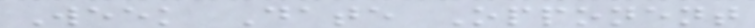Week Date Opponent
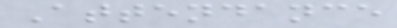Attendance
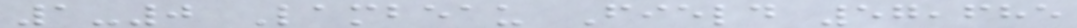1-0 Lambeau Field 57,685
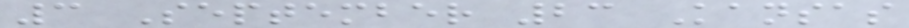3 September 23 Kansas
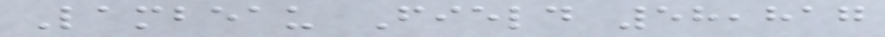Lambeau Field 58,817
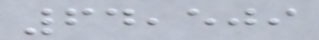64,509
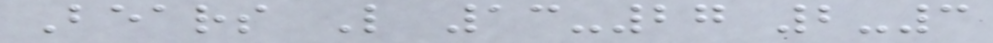Bears L 13-27 2-3
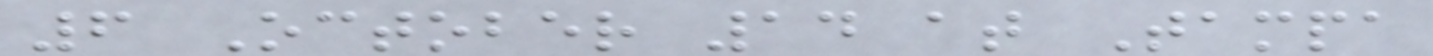6 October 14 at Tampa
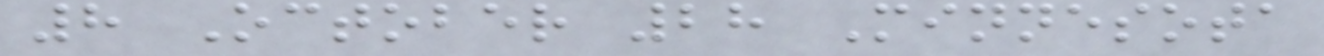8 October 28 Minnesota
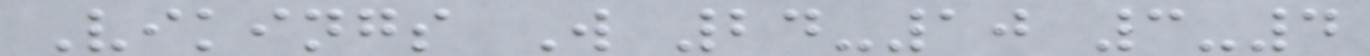Vikings W 24-10 3-4
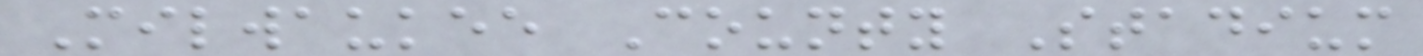Milwaukee County Stadium
